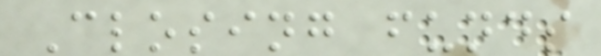Closing funds
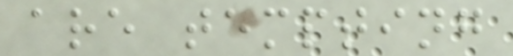are tempting
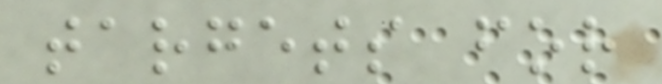targets for
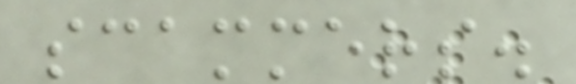scammers.
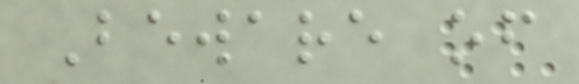Beware of
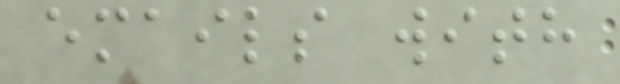emails with
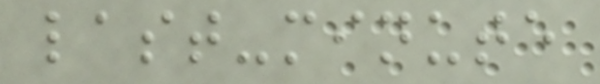last-minute
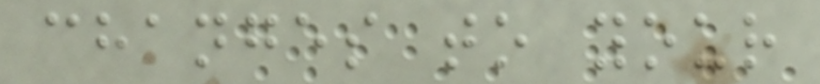changes to your
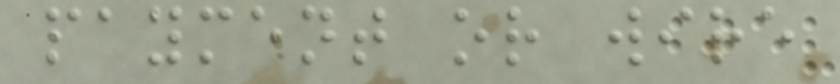payment or wire
